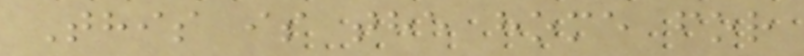This is the home for
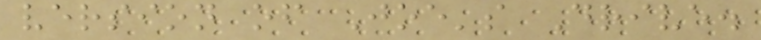version of Joe's Drive.
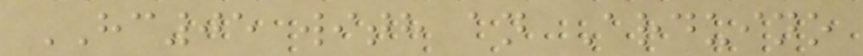HC05 with an Arduino
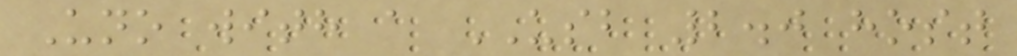Uno with a USB 2.0 host
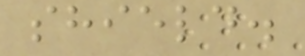shield.
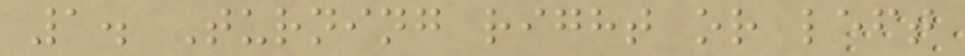1. Turning right or left
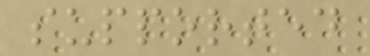supported
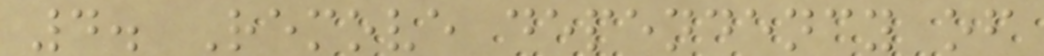4. Remove dependency of
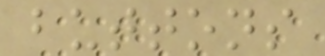buttons
